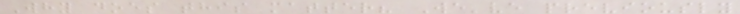Why does this matter? We've previously
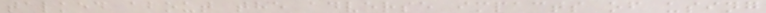talked about the adverse impacts of using
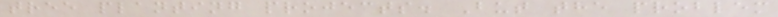tree planting projects. But the problem
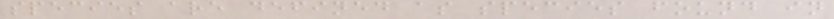species are defined as species found in
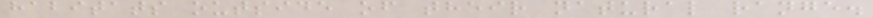habitats outside of their natural range.
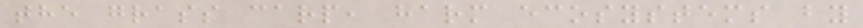the grass carp, harm ecosystems by
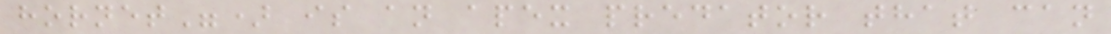hornet") is an apex predator that can
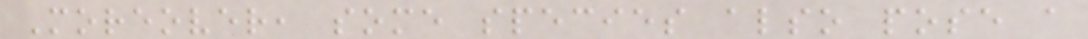Moreover, some species also pose a
